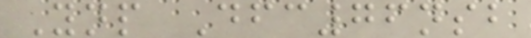Ynp Dfc76nsb
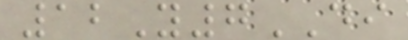12Y7DI
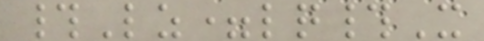#Lz=lq#X
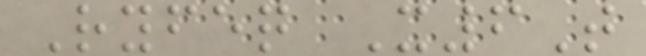Ryfeq X6T
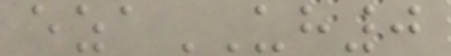ezaUH0
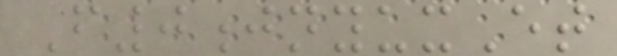F0jnyuxEt
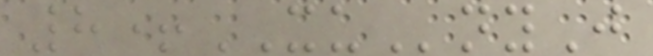8+XUnyJ
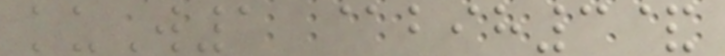kuW1 @bih3&
